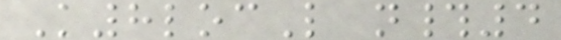K8locL n#4
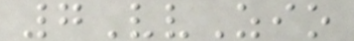7VvZio
